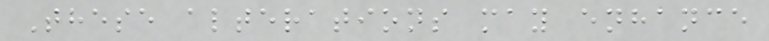These alterations may enhance
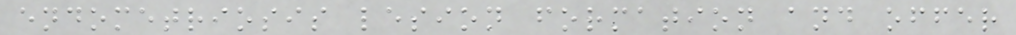endometriosis lesion formation and offer
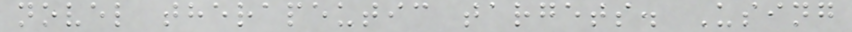novel therapeutic targets. Using
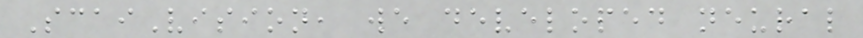ScaiVision, we developed neural
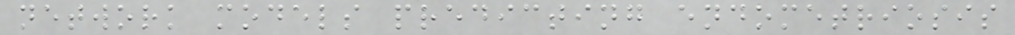network models predicting endometriosis
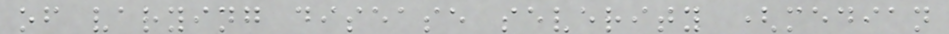of varying disease severity (median
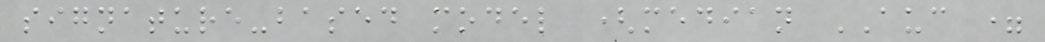signature-based model (median AUC =
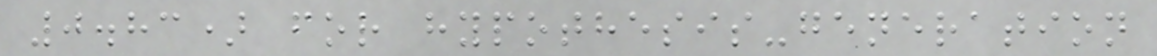0.83) for hypothesis-generation
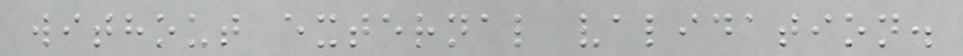without external validation.
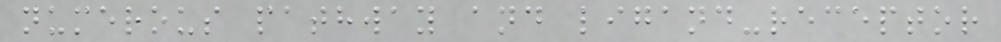numerous pathway and ligand-receptor
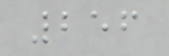256
